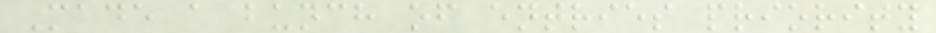Made a bunch of entries priority
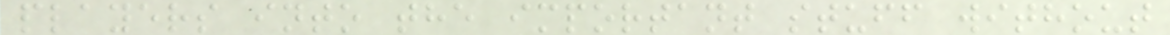players into the important stuff without
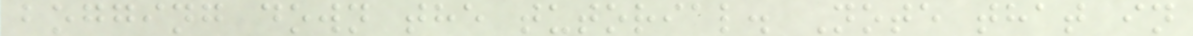bogging down the tutorial. Note that in
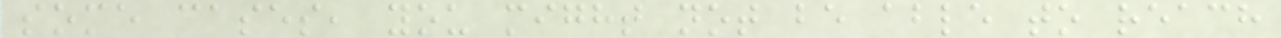some cases, you might not be able to reach
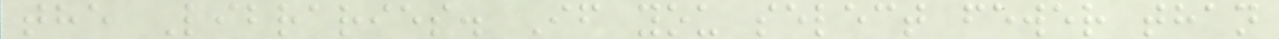the Libraries. If you select fewer than
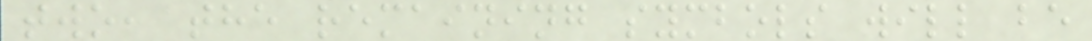two, the remaining symbols will be
